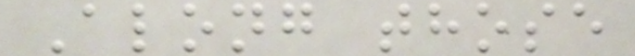Along those
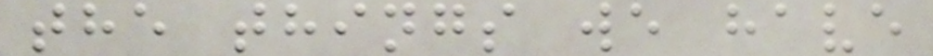the things we have
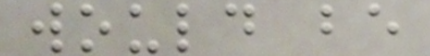would be
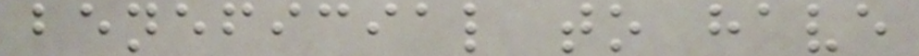beneficial to have
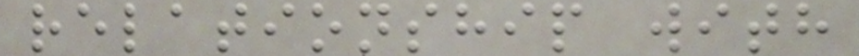relationship with
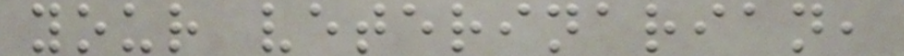your veterinarian,
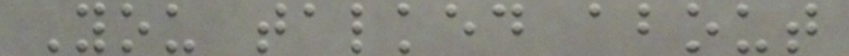You talked about
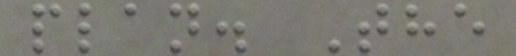plan. The
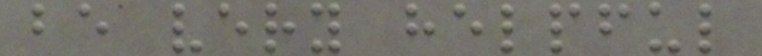be very helpful
